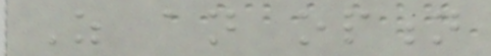As an option
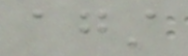against
